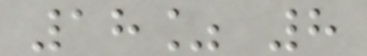18% 8
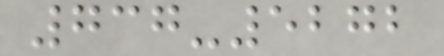737-5272
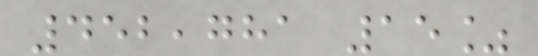452,781 15%
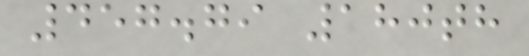457.79 180th
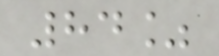84%
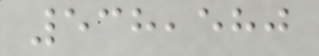538,580
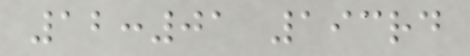12:01 193rd
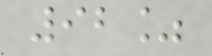92%
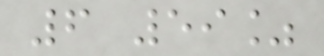6 59%
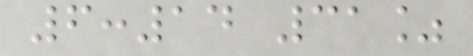6:14 31%
